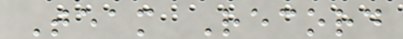Team Record
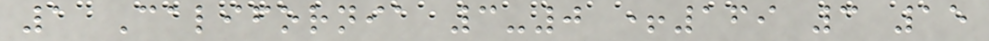1 California 3-0 +169 3 15
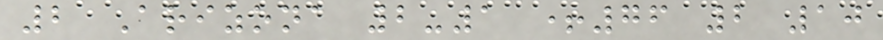2 Arizona 2-1 +76 2 10
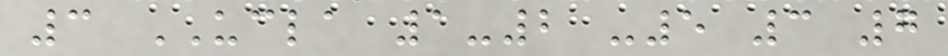3 UCLA 1-2 -5 3 7
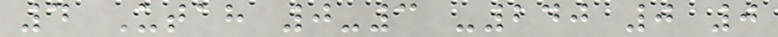4 Utah 0-3 -240 0 0
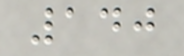140
